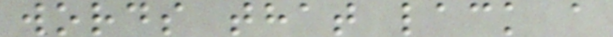words that lack a
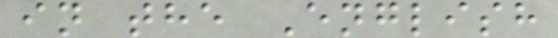in the English
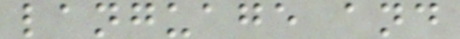language and
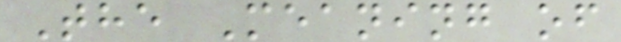The Meaning of
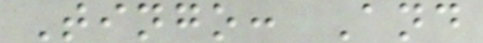Tingo: And
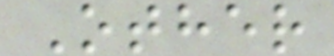Other
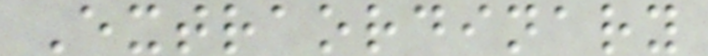Extraordinary
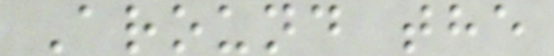Around the
